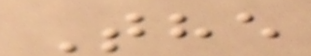The
